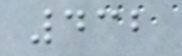432
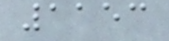1153
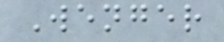Wenger
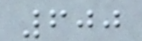600
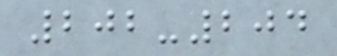202-204
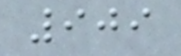909
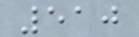510
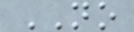NO
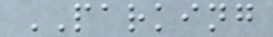PARKING
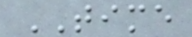TIME
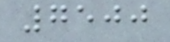7500
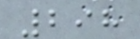298
